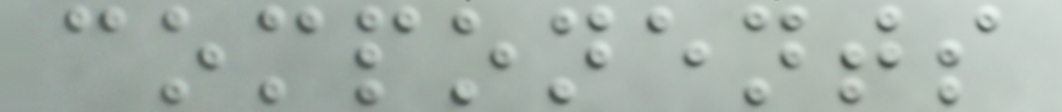components
